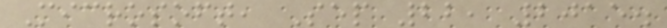Microsoft, Sep 22, 2015.
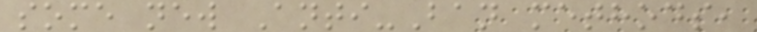some new Anti-Ban methods,
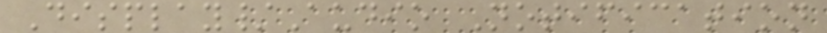Display/Audio Notification
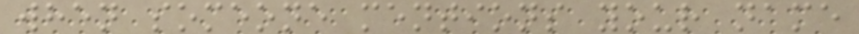when someone mentions your name
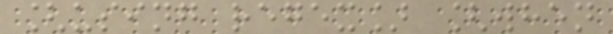[using regex] [when
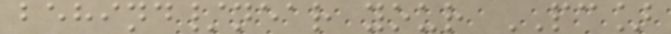behind/near your PC]
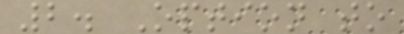2. Option to
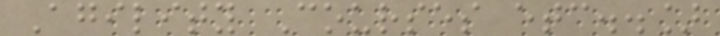Agility Courses etc..]
